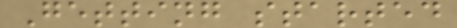Getting started
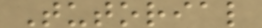Tutorial
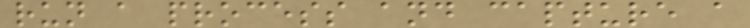run a process and capture a
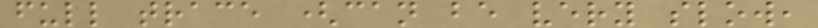full trace (can be very slow,
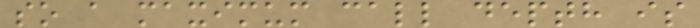so a maximum call depth is
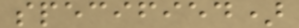specified)
